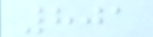801
